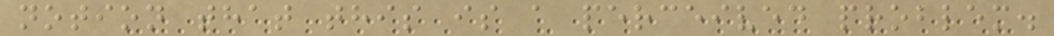notion that this is a perceived problem.
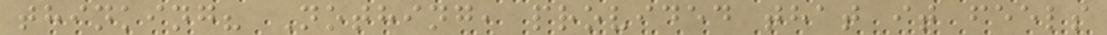thinking? Nothing, provided that it feels
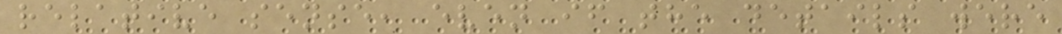relative sense, even if the details were
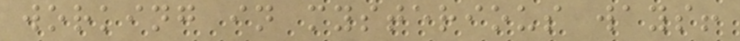working in mysterious ways!
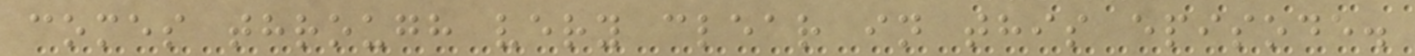comes through very clear in this episode.
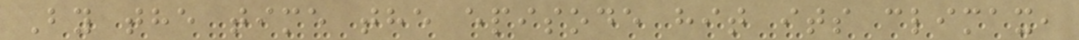By the time the episode hit its climax,
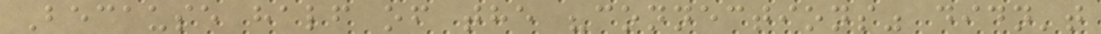Because half of the "connections" didn't
